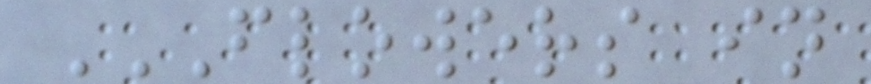FLOWERS IN
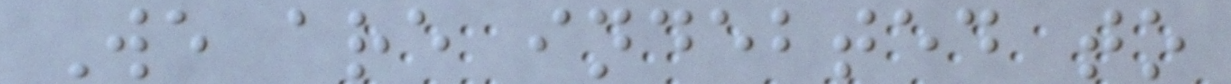We are indebted to
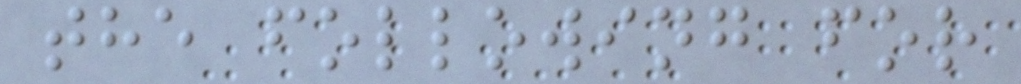the following for
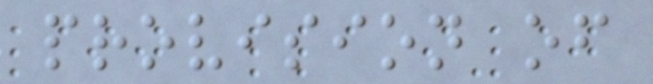provision of
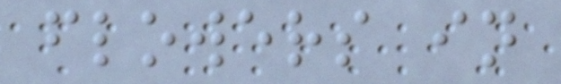flowers in
